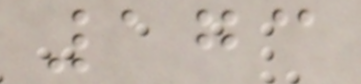173
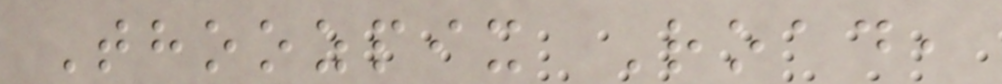Thoozpix Road,
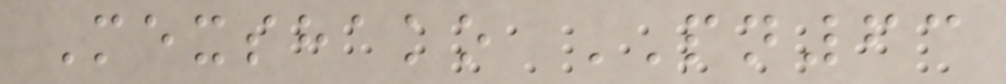Mexshako PN63
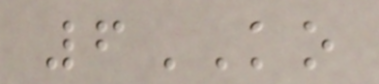6KO
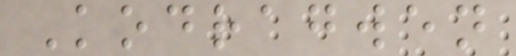Kodragwen
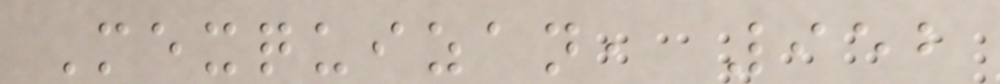Mexquizan, 952
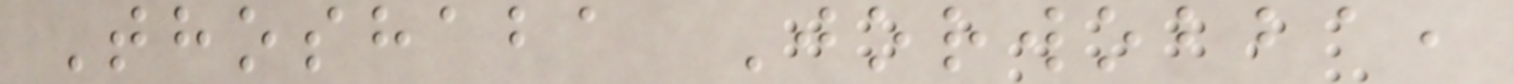Thoshaba Jorwobba,
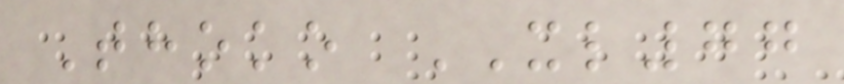Thoko XL77
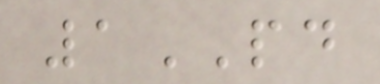1PD
